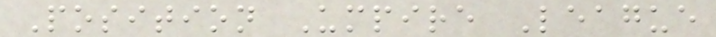Position Umpire League
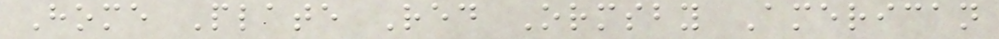Home Plate Red Ormsby American
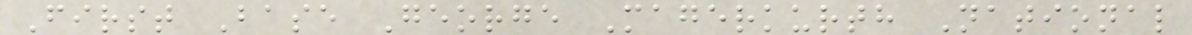First Base George Magerkurth National
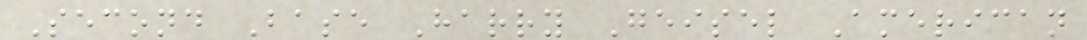Second Base Harry Geisel American
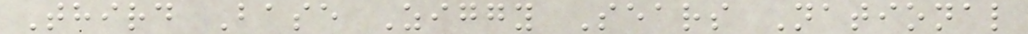Third Base Ziggy Sears National
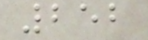252
